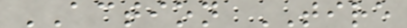ACTION TIRE
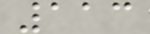113
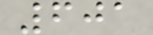601
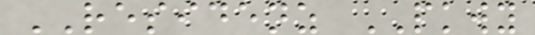RESIDENZ PKWY
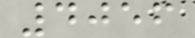4056
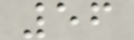56
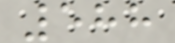588
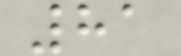81
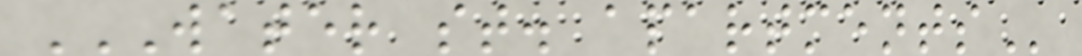WATER ST. APARTMENTS
